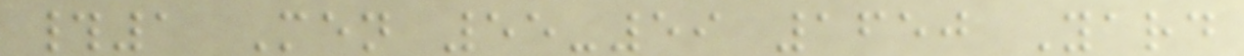#1 Men 55-59 1650 Yard
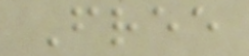Free
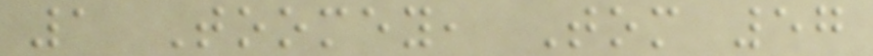1 Toomey, Tom 57
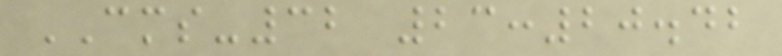CMS-32 23:20.42
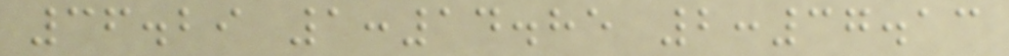36.29 1:14.85 2:37.13
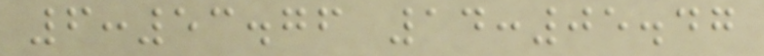6:53.76 14:05.47
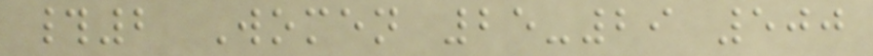#2 Women 25-29 500
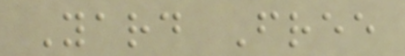Yard Free
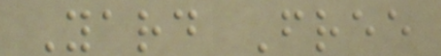Yard Free
